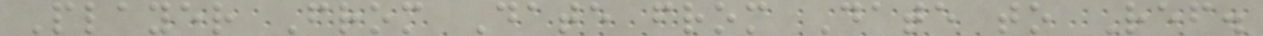Player From Date from Date to Ref.
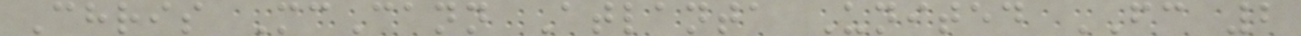Chris McCann Atlanta United FC 2
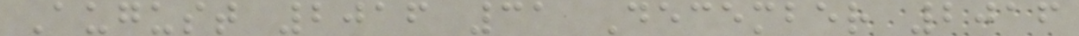August 2016 31 December 2016
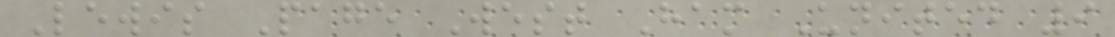Lewis Page West Ham United 9
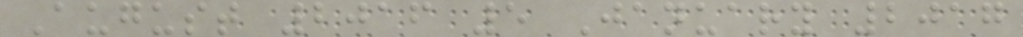August 2016 5 January 2017
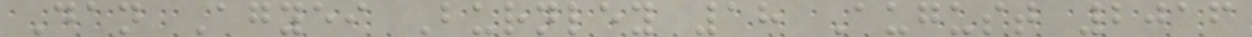Dan Agyei Burnley 18 August 2016
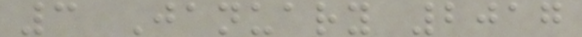3 January 2017
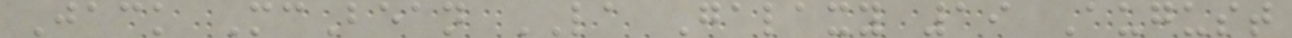Jack McBean LA Galaxy 19 August
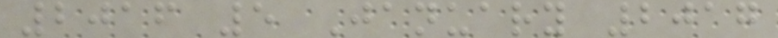2016 5 January 2017
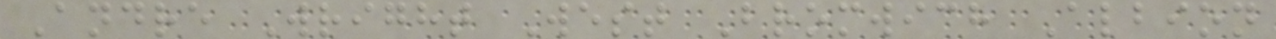Andre Wright West Bromwich Albion
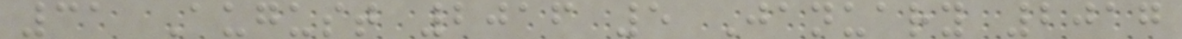31 August 2016 5 January 2017
